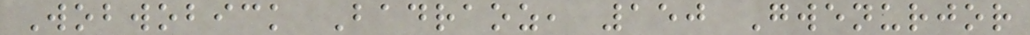Wobwobick Badraoz, 150 Gwenurjor
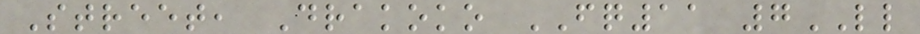Street, Drakoko FQ11 7LL
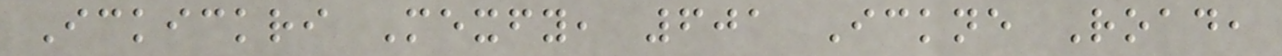Ickickri Mexfy, 601 Ickne Road,
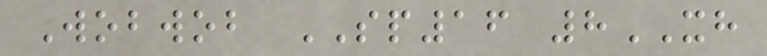Wobwob SP16 8XH
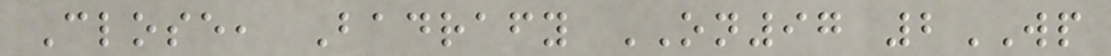Close, Badrafy ON97 2WP
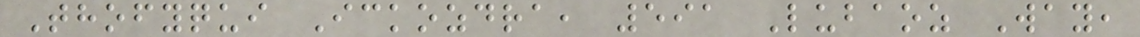Thofyqui Ickozdra, 591 Lubaoz Way,
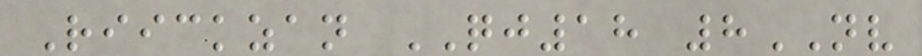Riickzan QJ18 8NV
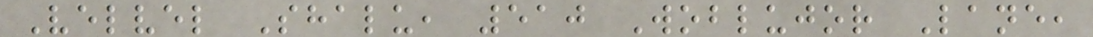Velvel Shalu, 510 Woblujor Lane,
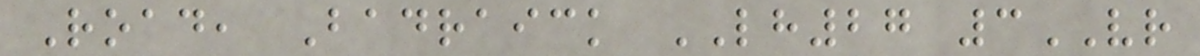Road, Badraick LH27 3VR
